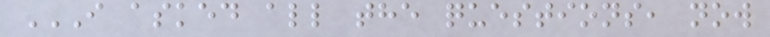I ASKED ALL THE QUESTIONS, NOW
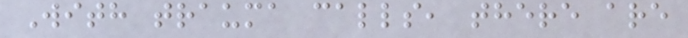With trauma calls, there are
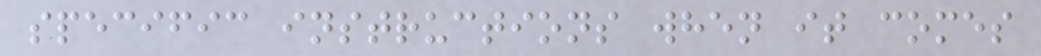specific instructions when it comes
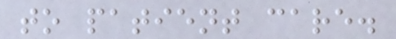to patient care.
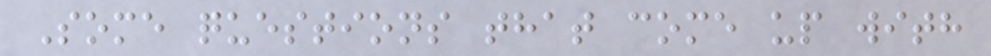Some questions that come up with
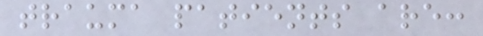trauma patients are:
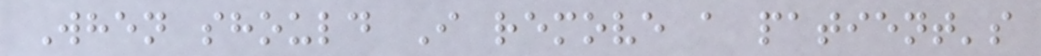When should I remove a patient's
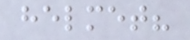helmet?
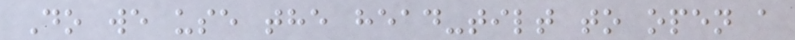Do we use the head-tilt to open a
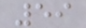59
